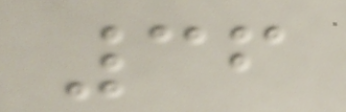36
